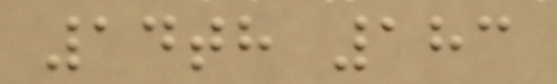14th 183
